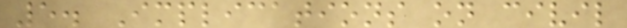5. Implications on civil
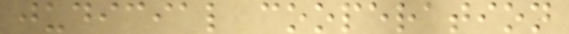judicial cooperation
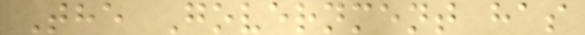The Government has
